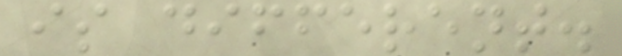is different.
